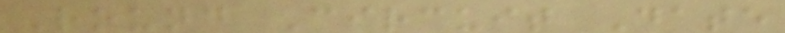Round Circuit Date
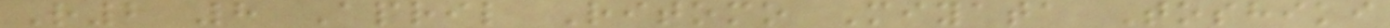R2 8 April Ritomo Miyata Toshiki
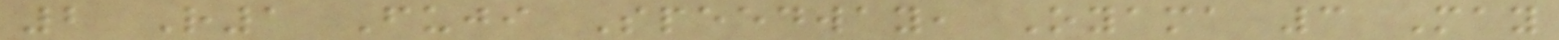2 R1 Fuji Speedway, Oyama 3 May
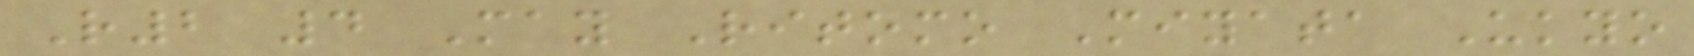R2 4 May Ritomo Miyata Ukyo
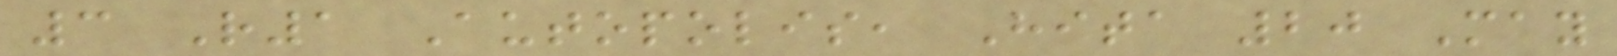3 R1 Autopolis, Hita 20 May
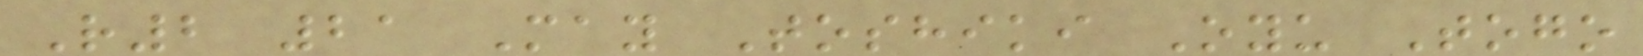R2 21 May Toshiki Oyu Togo
